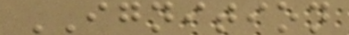IGNITION
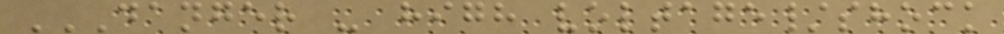DANGER - HIGH VOLTAGE/SHOCK
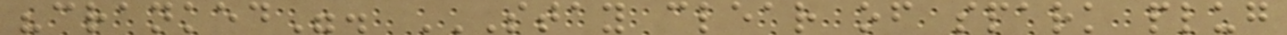"cranked". STAY CLEAR OF SPARK PLUG
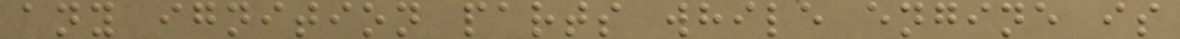any ignition parts while engine is
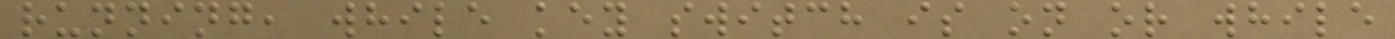running, while key switch is on or while
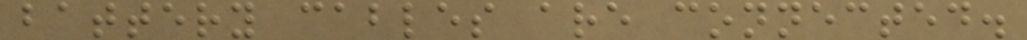battery cables are connected.
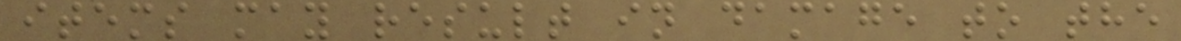items may result in damage to the
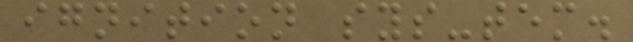ignition sys-tem.
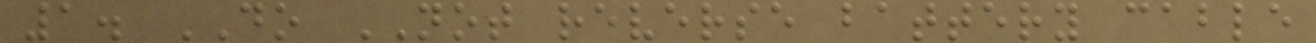1. DO NOT reverse battery cable
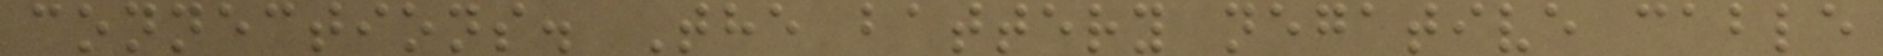connections. The battery negative cable
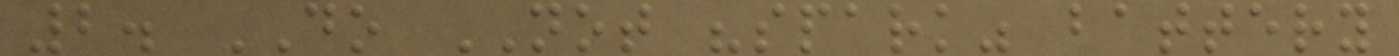2. DO NOT "spark" battery
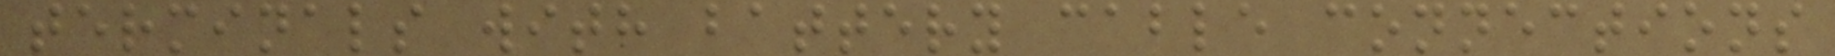terminals with battery cable connections
